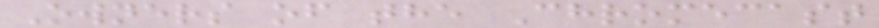Owners of the Chromecast
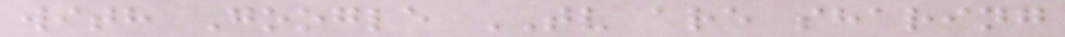with Google TV are sharing
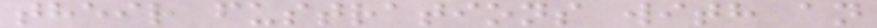their fustrations with an
